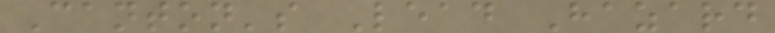Canton's Lead Hazard
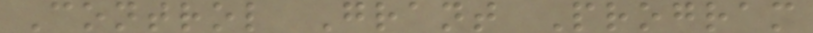Control Grant Program
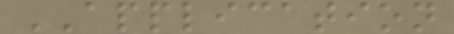APPLICATION
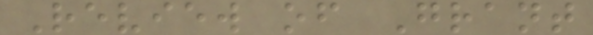Review of Grant
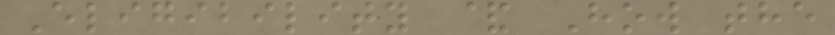Eligibility & How the
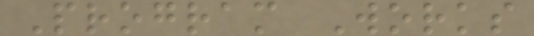Program Works
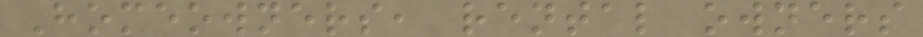Homeowners, rental owners
